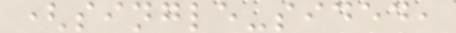(single-sided,
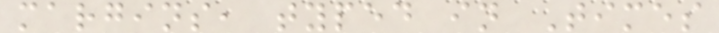margins, typed in Times
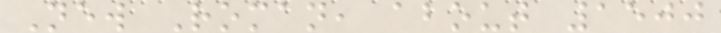New Roman, about 1500
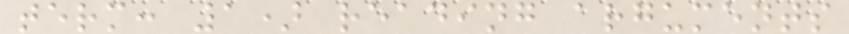term: 1) reading arguments
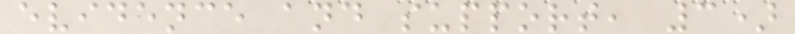evidence and support, 3)
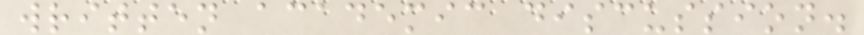written academic discussion.
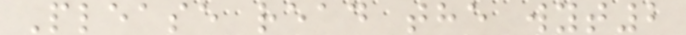Please read the wyt2
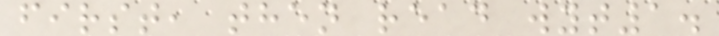first, then read wyt1.
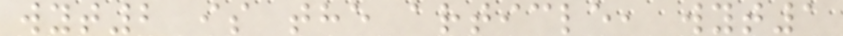wyt2 is the article, wyt1
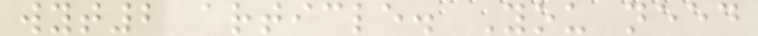wyt2 article. You need
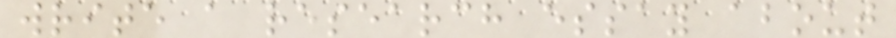write a research essay about
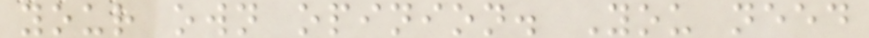your own opinion. You need
